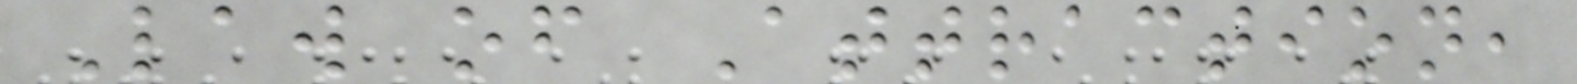Law of Attraction,
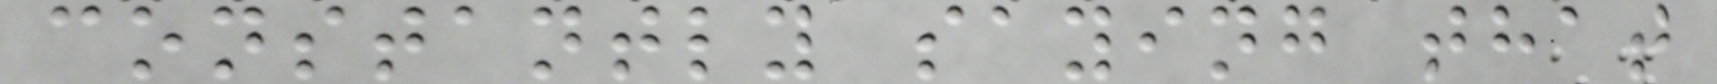constantly saying that
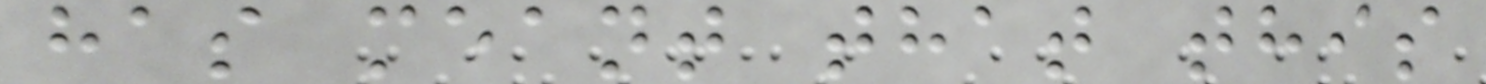has meant that this
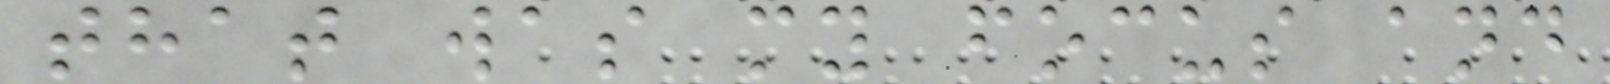that was my focus and
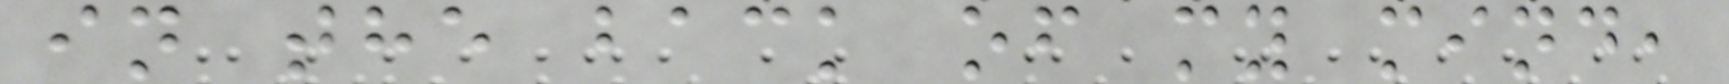in the back of my mind,
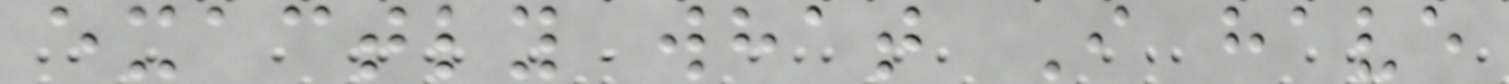exactly what I have
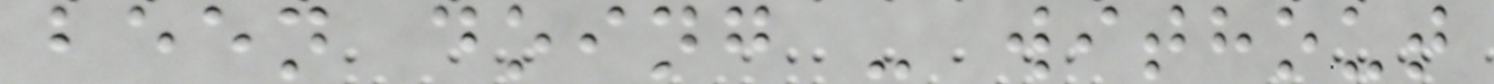been doing - without
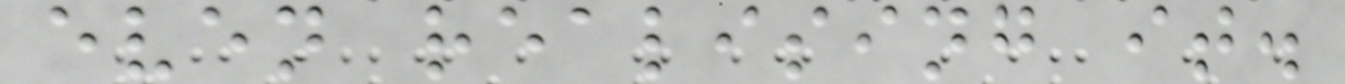even realising it.
